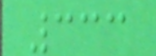333
